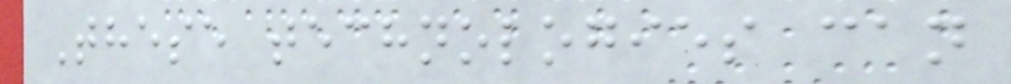These technologies can
